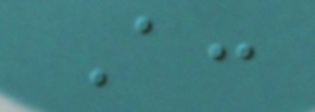A:
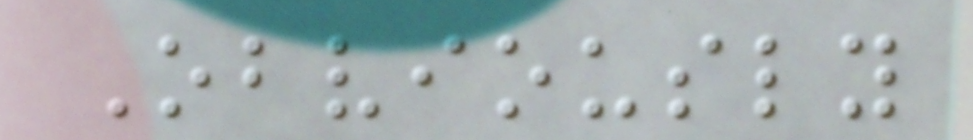Obviously
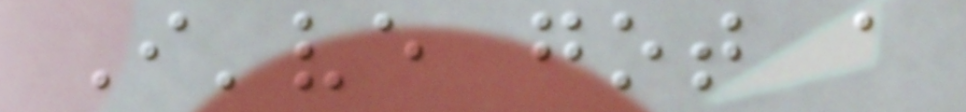I've got a
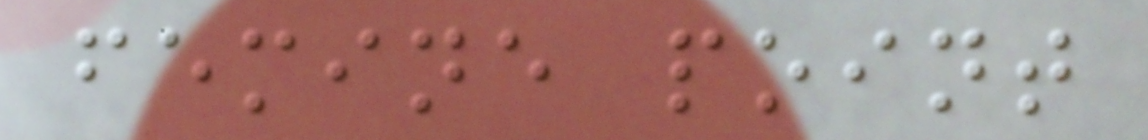femine point
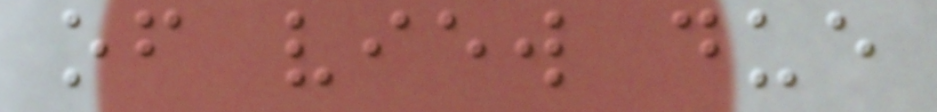of view due
